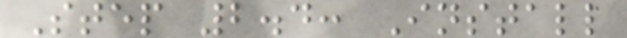Step 2.4: Install
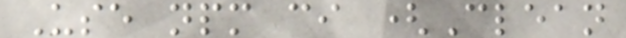Use npm ci (Clean
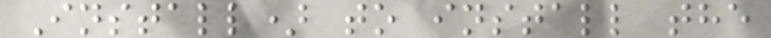Install) to install the
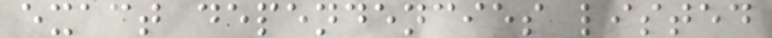exact dependencies listed
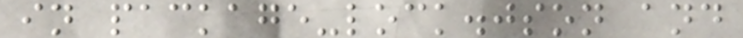in package-lock.json and
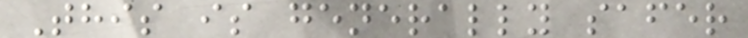This is generally safer
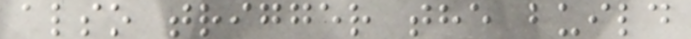also trigger the build
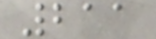211
